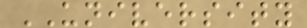UNIVERSITY
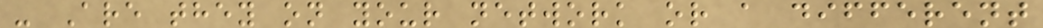- Are they on your network or a different
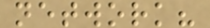network?
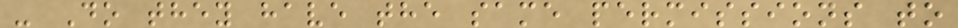- Do they have the same permissions to
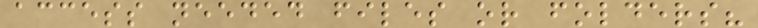access needed files or folders?
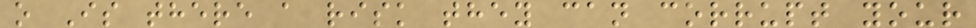o Is there a risk they can corrupt your
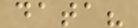data?
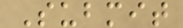Submit
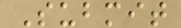Submit
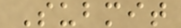Submit
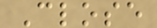Close
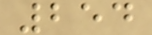254
